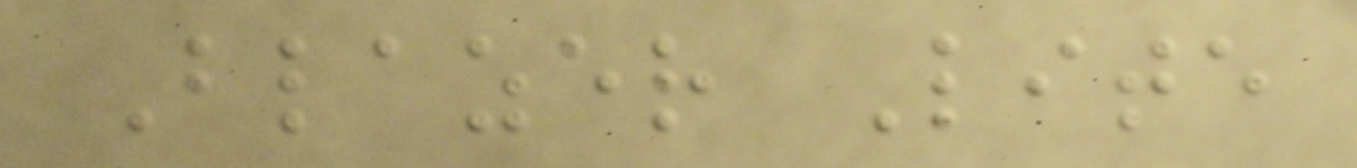Blazer Lite
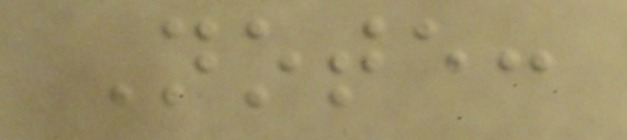Note:
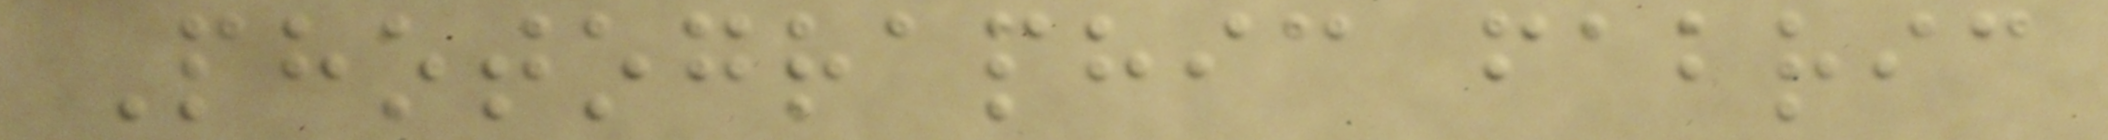Photographic fabric
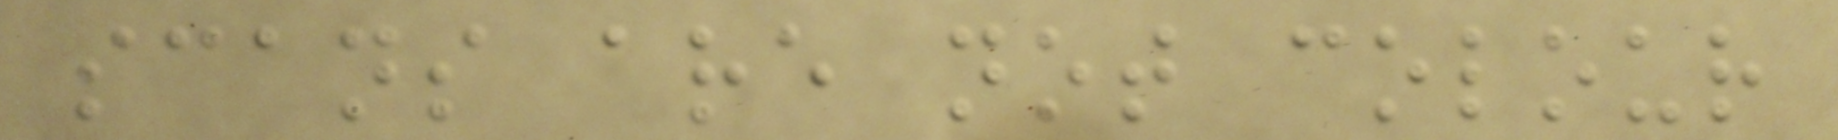scans are not colour
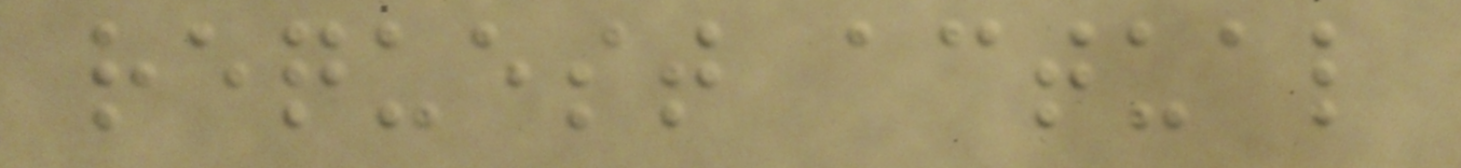request actual
